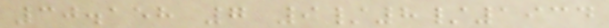30.158 7 9/8/1934
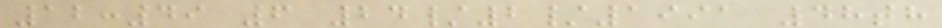12:49 6 24/2/1991 48th
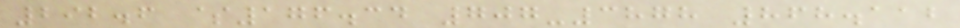292.6 $176.34 707-3878 868.112
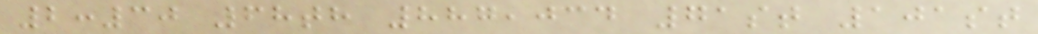2:30 68th 887,034 71st 101st
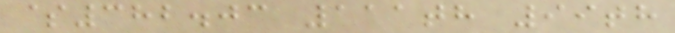$382.03 111th 99th
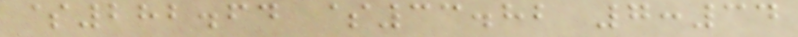$282.64 $33.82 7:34
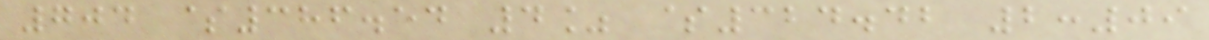704 $386.54 4% $324.42 2:09
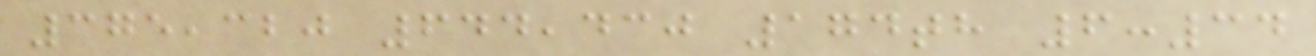375,320 644,430 174th 6:34
